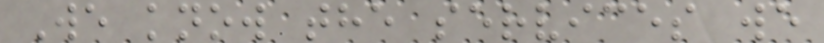We know the services we
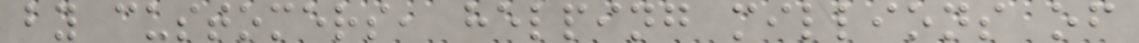by customers, helping millions of
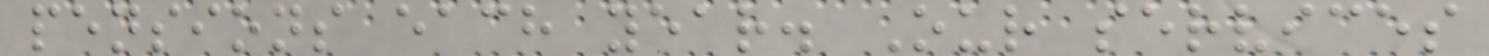pensions each year. Our services
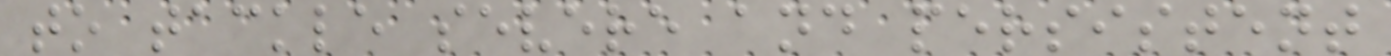to tackle severe and persistent
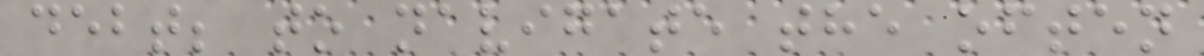debt; to navigate the often
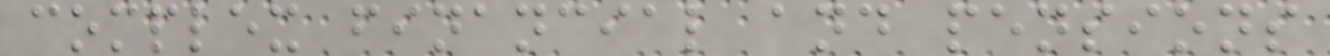complex financial and pensions
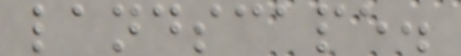landscape.
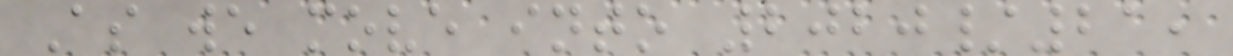As we move into 2020/21,
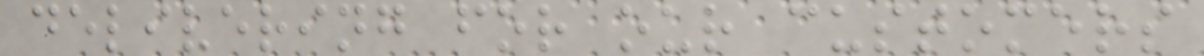delivering for our customers
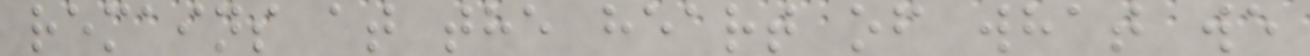remains at the heart of what we
